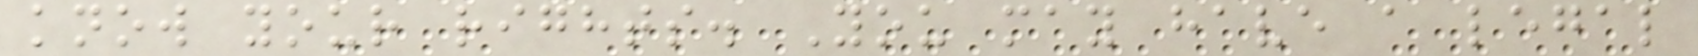know your rights. You may have a legal
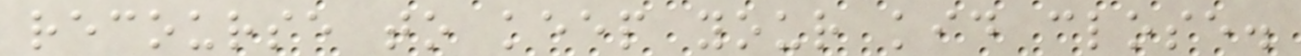recourse to keep your kid close.
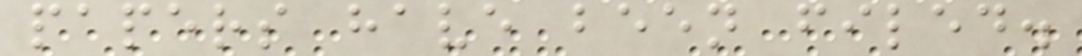papers have been filed.
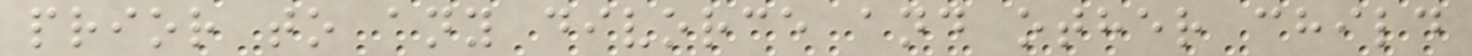prior to any divorce and other child
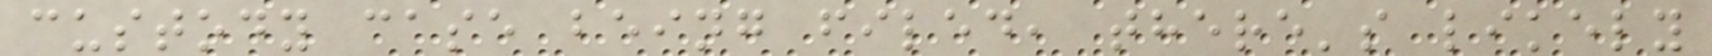custody case being filed, there's likely
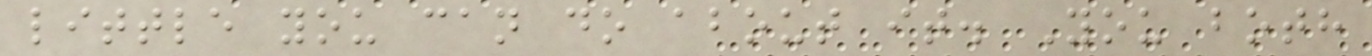little you can do about it. You both
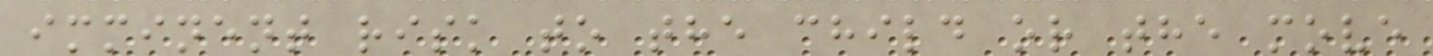imminent risk to the child or the move
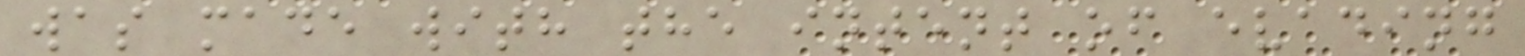was made with the intent of evading
